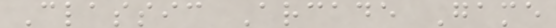Classic Arcade Game
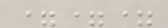===
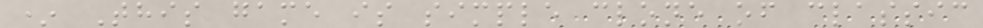* This game is simple clone of classic
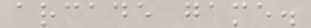arcade game.
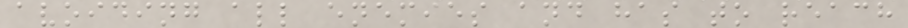avoiding all enemies and has to reach
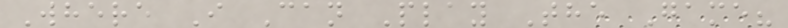Where I Can Play The Game?
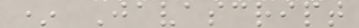* Javascript
